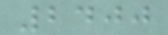2400
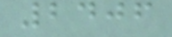2406
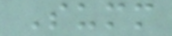Summ
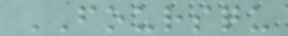FOURSQU
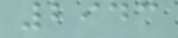2943
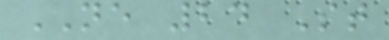NE 24 St
